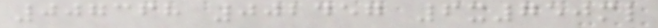007368 002457 6x750ml
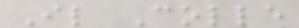Il Colle
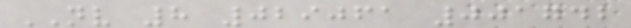NV 8 029061 001742
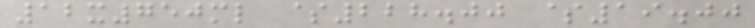12x750ml $228.00 $19.00
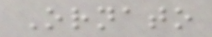Ornato
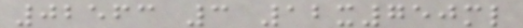02563 3 12x750ml
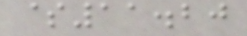$11.20
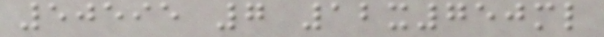50595 7 12x750ml
